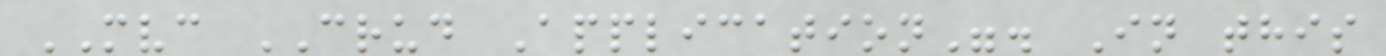MVC CRUD Application". In this
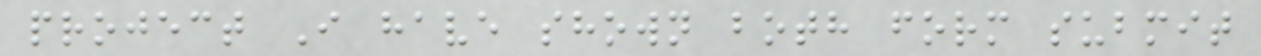project I have shown both form submit
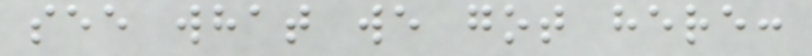see what we got here:
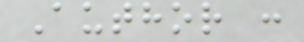Author :
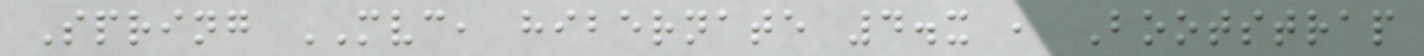Spring MVC, hibernate 4.x , Bootstrap
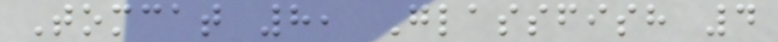Tomcat 8, Glassfish 4
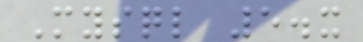Mysql 5.x
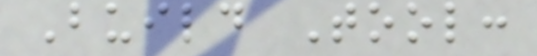Build Tool:
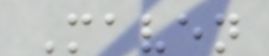Maven
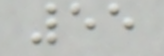55
